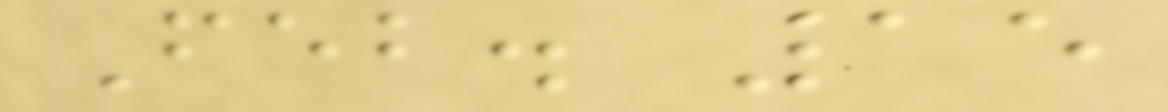Feb. 15
